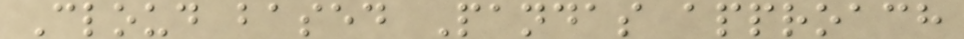Cloud based Pandas approach
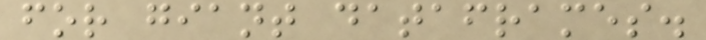for giant dataframes.
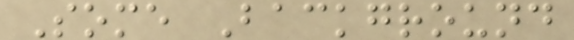Some Background
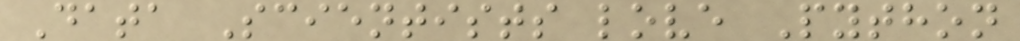Data Scientists love Python
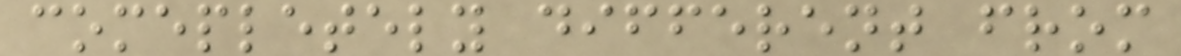comepletely different from
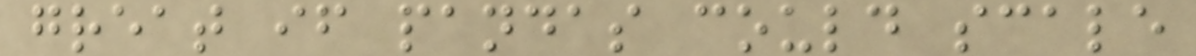great if pandas could scale
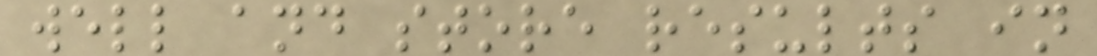well and store results in
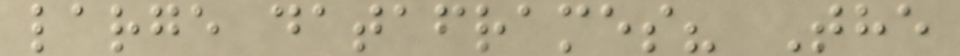large dataframes? The
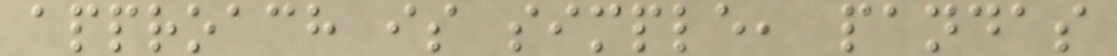approach is simple, pandas
